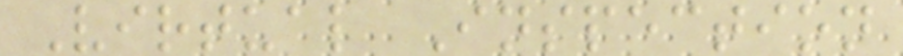Virtual Inspection
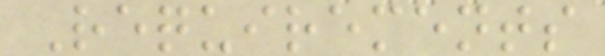Requirements
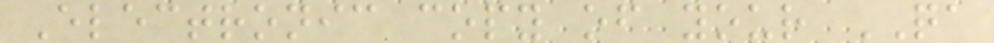Electronic copy of your QA
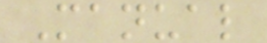Manual
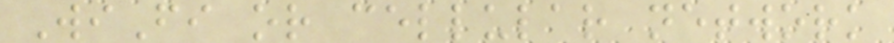WiFi or cellular network
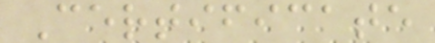Certificate
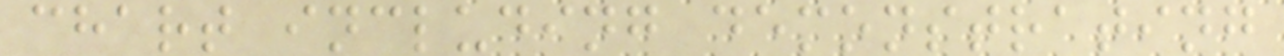chart including demonstrating
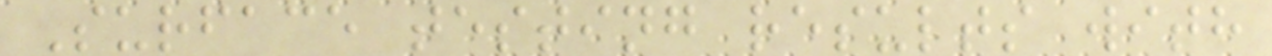Surface testing results with
